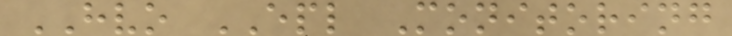HVO EPL Monitoring
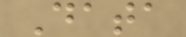Data
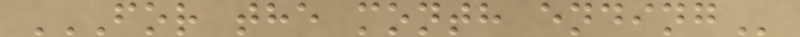FOR THE MONTH ENDING
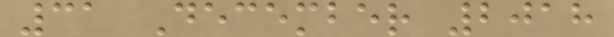31 December 2018
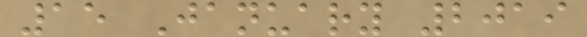15 January 2019
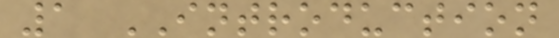1 INTRODUCTION
